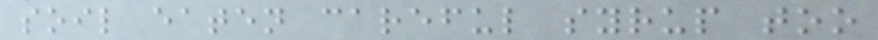soil eaten careful syrup too
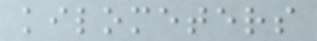kilometers
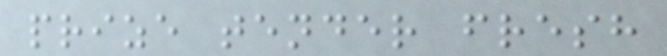prize tender fresh
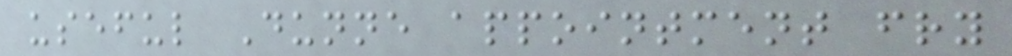useful Dunne appointment fry
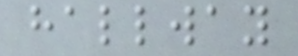hallway
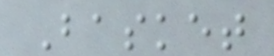Basket
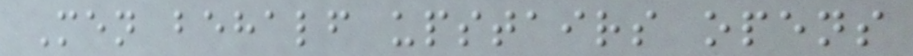Men behalf upstairs opens
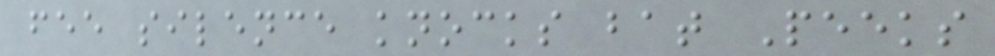fee silence knocks bat Peeks
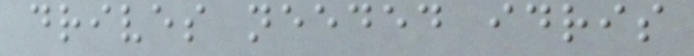drives needed idris
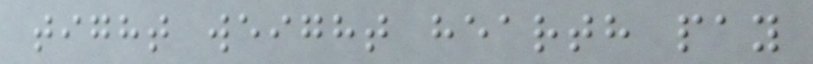tight weight hearth pay
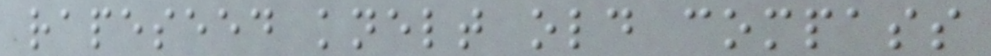rapeseed knelt old compass
